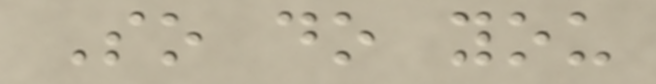So do you
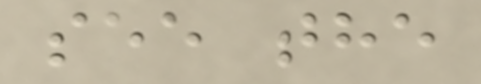see the
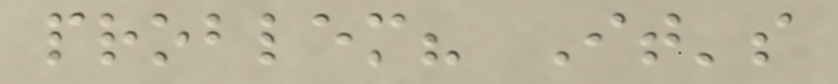problem? It's
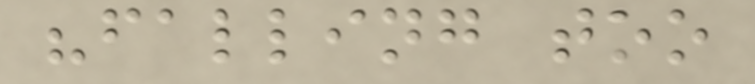"falling too
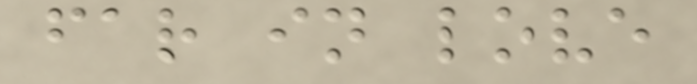far in love
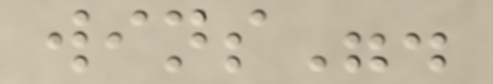wins".
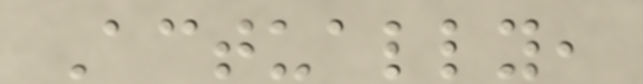Actually,
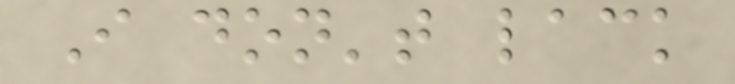I don't lack
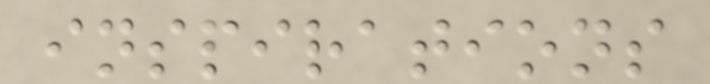inspirations
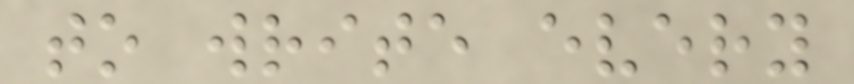to write every
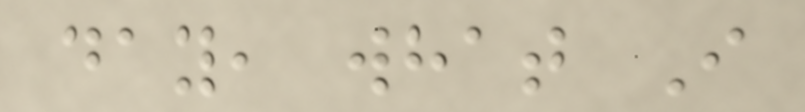day, what I
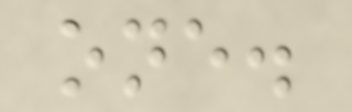one.
